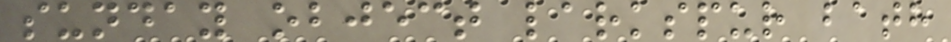sunday object larkspur bath
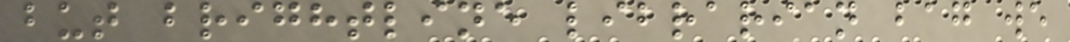but brightline librarian bag we
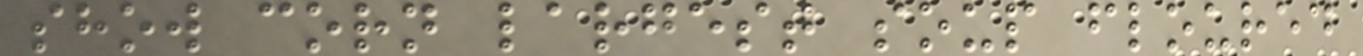show corn largest soup floured
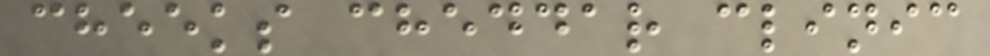cheeks cheddar clinic
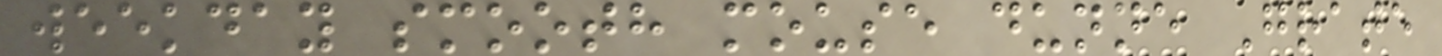weekday smooth mouse dunne Grate
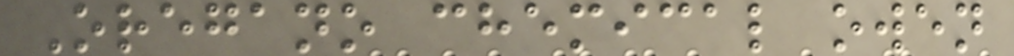Oregano chemical owen
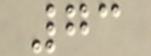73
